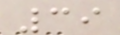39
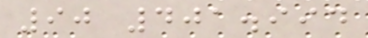90 401.994
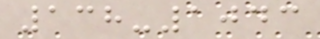138-1043
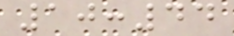10:44
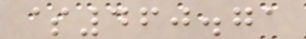$460.71
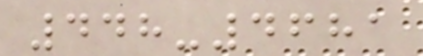448-4681
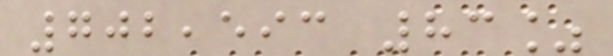702,593 83%
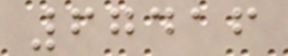67416
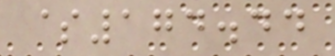$174.44
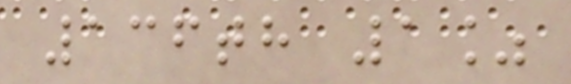136th 1%
